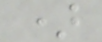)
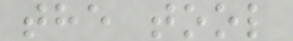the tool
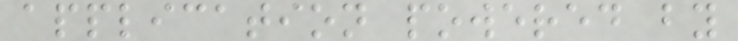application powered by
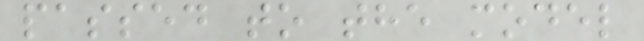passed to the model
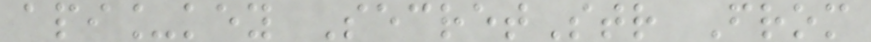api_key SecretStr From
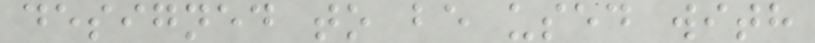designed to be used with
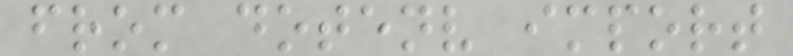from dotenv import
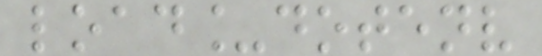load_dotenv
